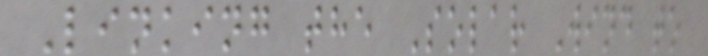Linking the Solar Wind to
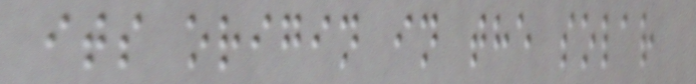its origin in the solar
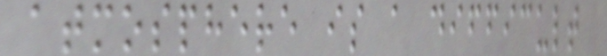atmosphere is a difficult
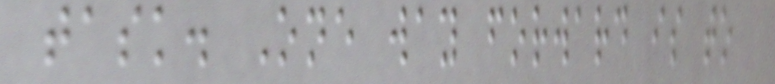task. One way forward is to
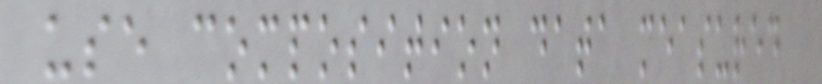use composition data measured
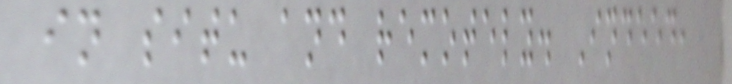in situ and remotely. Indeed,
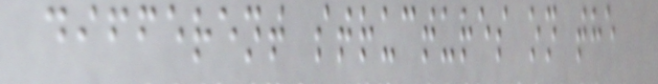different structures on the
